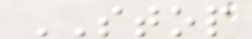STOP
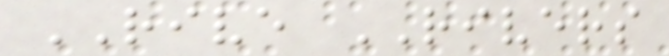RIVE RIVERS
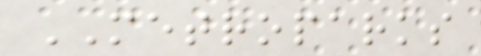METROPARKS
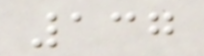137
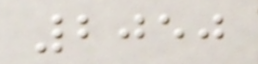2050
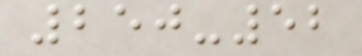250-52
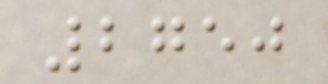2750
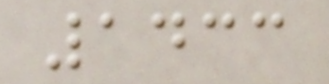1433
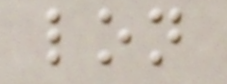lon
